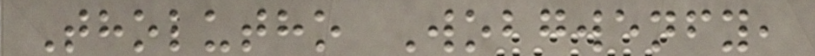Tholutho Wobgwenfy,
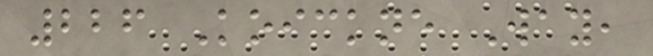226 Koickne Way,
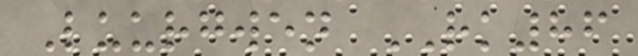Luurgwen RK86
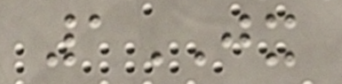1JX
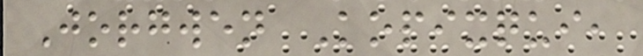Jorgwen Kopixqui,
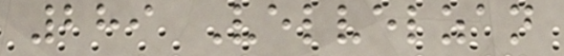289 Velvelzan
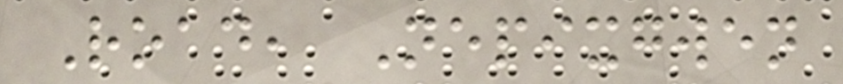Road, Nepixgwen
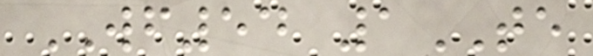WF54 1TE
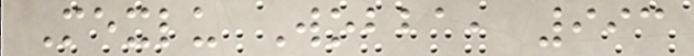Mexlu Wobba, 993
